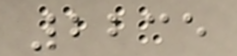2235
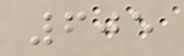605
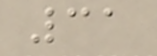31
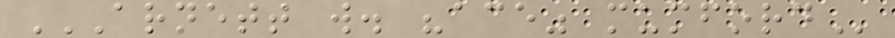ARNETT W. "ACE" MUMFORD
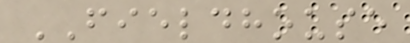FIELDHOUSE
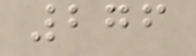276
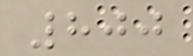800
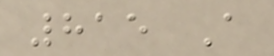815 A
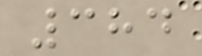384
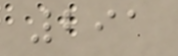291
